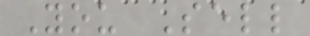You Sell
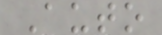Auto
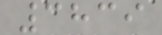3839
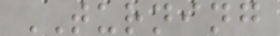TURNING
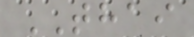THAI
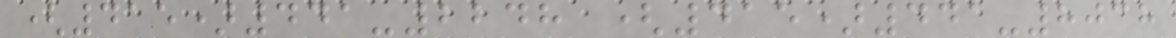(415)441-2248 (415)441-8038
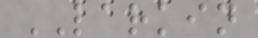LARKIN
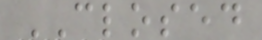CLOSED
